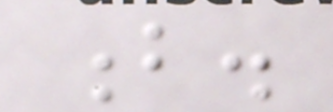b.
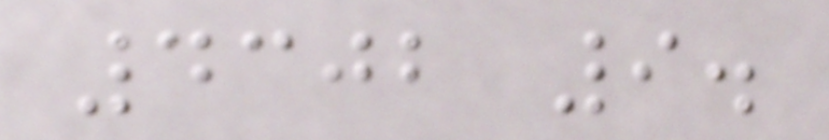4302 9.
